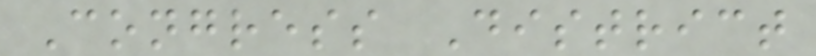Congress District
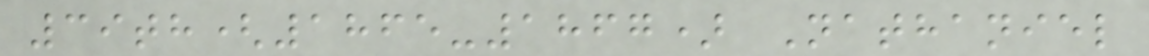39th(1865-1867) Nathaniel
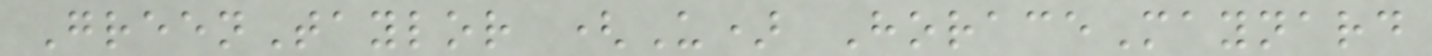GreenTaylor (U) HoraceMaynard
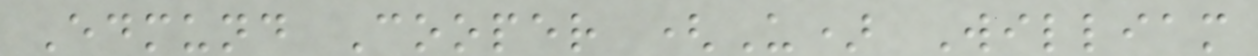Edmund Cooper (U) William
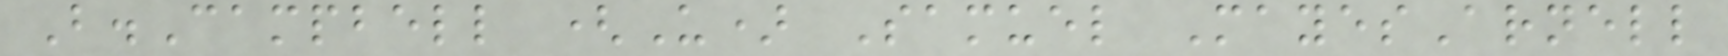B.Campbell (U) Samuel MayesArnell
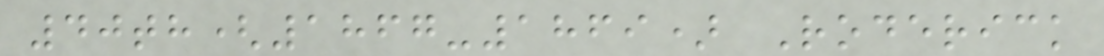40th(1867-1869) Roderick
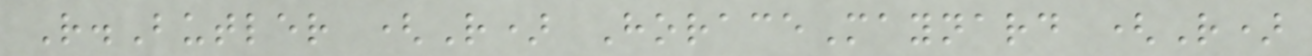R.Butler (R) HoraceMaynard (R)
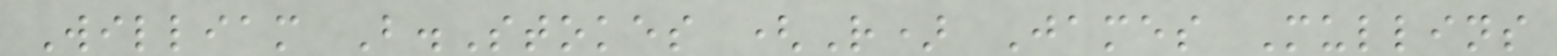William B.Stokes (R) James Mullins
